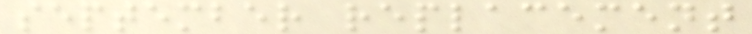september replacement
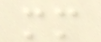mm
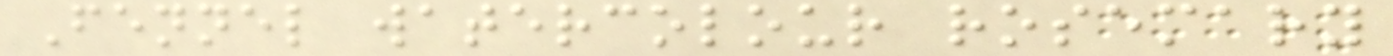Fennel watercolour rosemary
